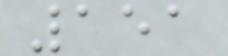151
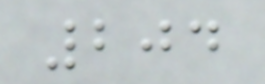204
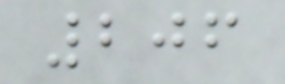206
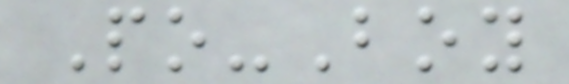Po-Boy
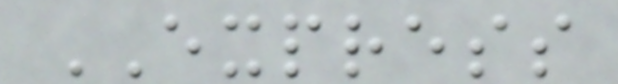EXPRESS
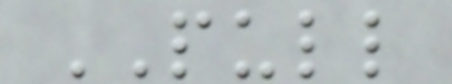PULL
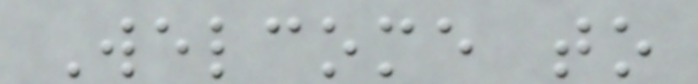Welcome to
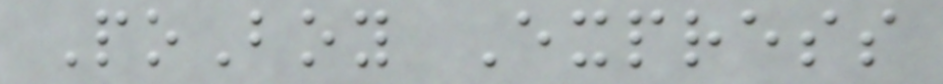PoBoy Express
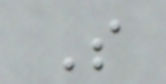S
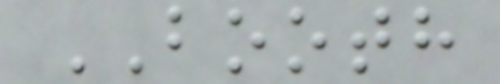BOOTH
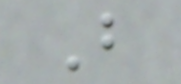B
